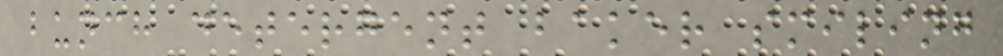bunch detergent baker smiling
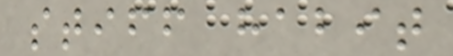stiff habit
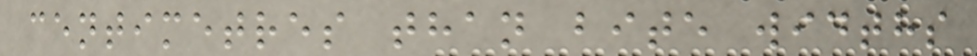centimetres than bite widths
